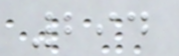294
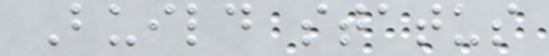Build status
